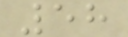58
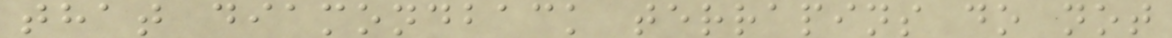that diamondback terrapins do not
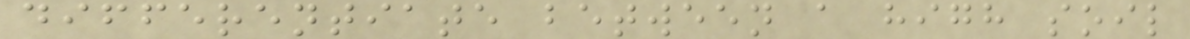differentiate between a high soil
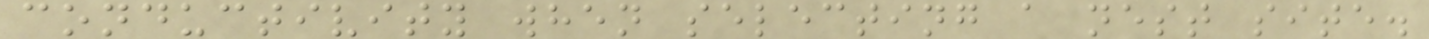conductivity when selecting a nest site.
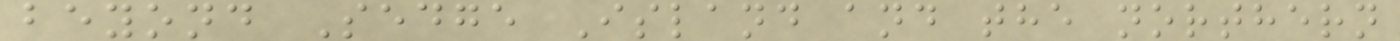beyond Sedge Island and the northern
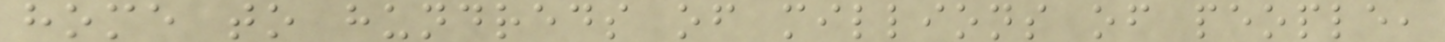home to hundreds of millions of people,
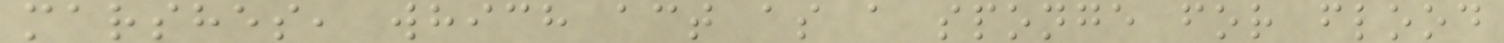marshes, which act as a sponge for flood
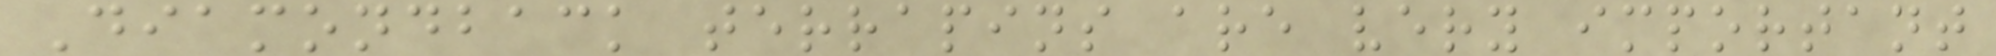Diamondback terrapins are very important
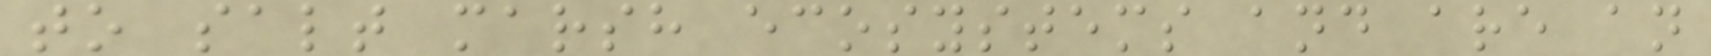to salt marsh ecosystems and are an
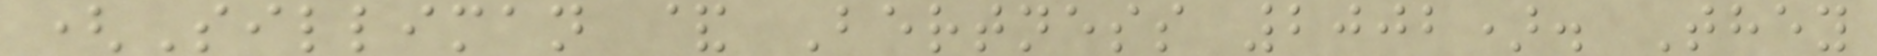(Silliman & Bertness 2002). They
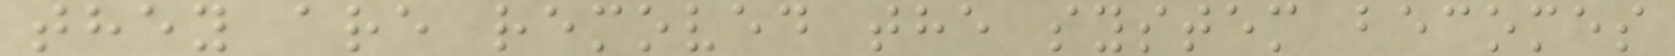they are removed the system becomes
